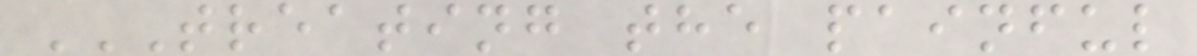TREATING THE PAINFUL
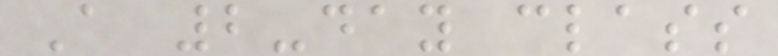A 2-day class
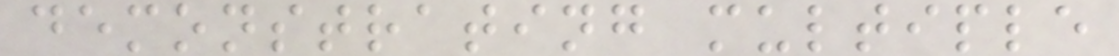demonstrating multiple
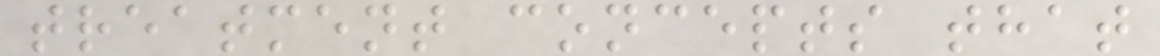treatment concepts that
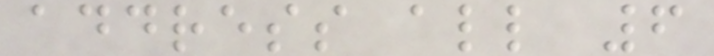address all 6
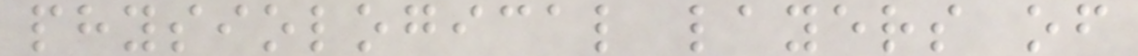physiological layers of
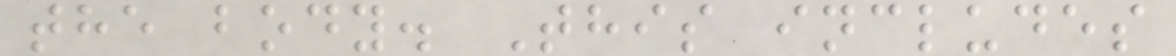the body. This includes
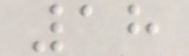18
